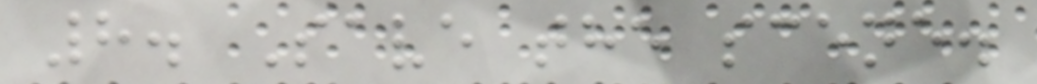8. Save the scene.
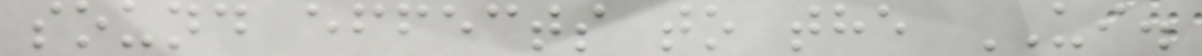sound effects to the UI.
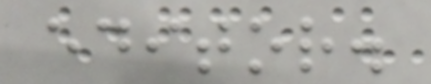editor.
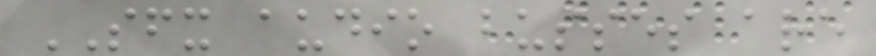SFX audio busses are
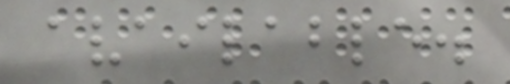available.
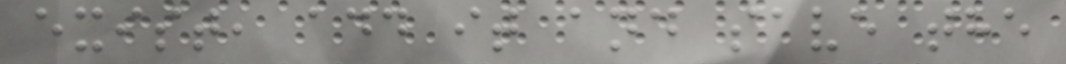exist, add it and save the
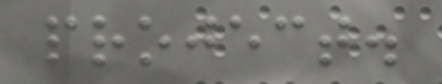project.
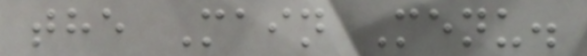the Main Menu.
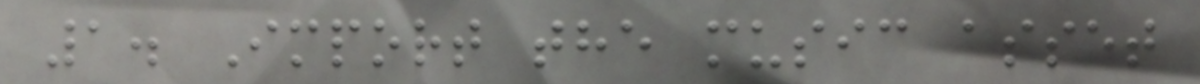1. Import the music asset
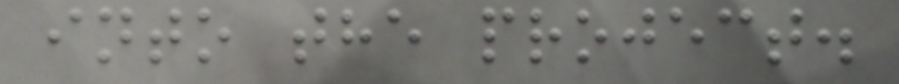into the project.
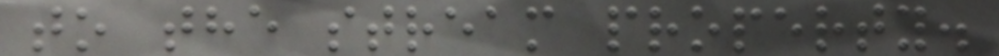to the stream property.
